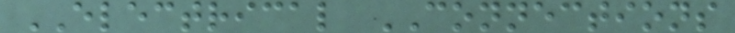ELECTRICAL CONNECTIONS
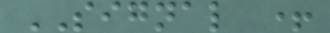SIGNAL +
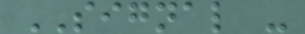SIGNAL -
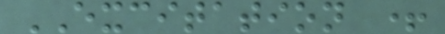EXCITATION +
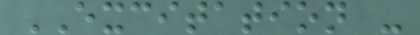EXCITATION -
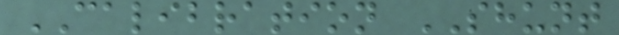CALIBRATION SHUNT
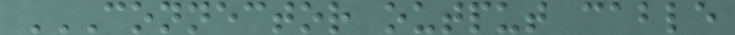CONNECTOR OUTPUT CABLE
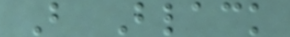B Black
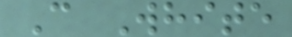C White
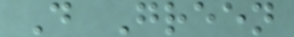D Green
